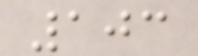103
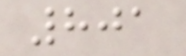801
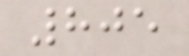805
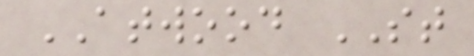ATWOOD ST
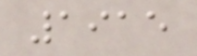1915
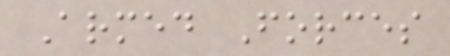Armed Forces
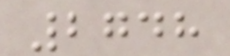2748
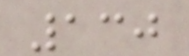130
